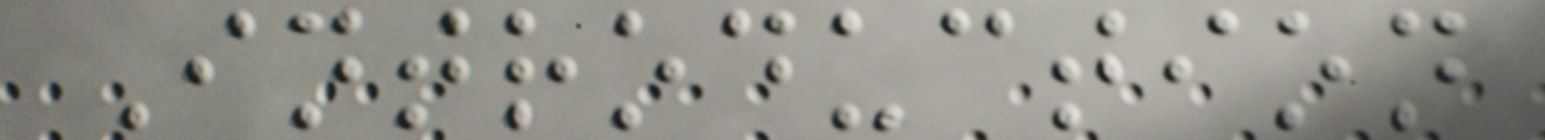Introduction
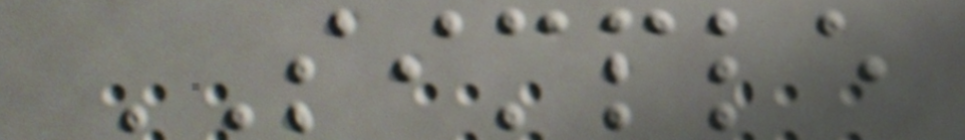SIMPLE
